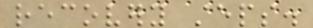recovery steps.
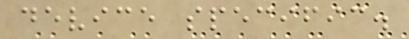device specific.
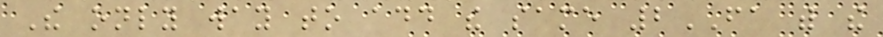The only way to add the same 2FA with the
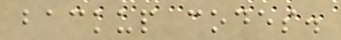backup codes.
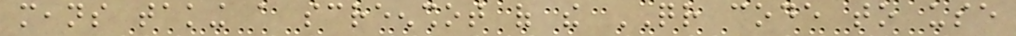means taking a screenshot of the QR code to use
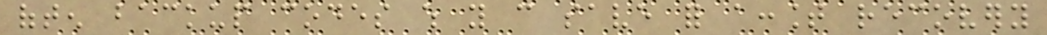often backup codes which you can save for account recovery
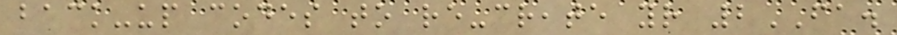back-up codes to re-create your 2FA.
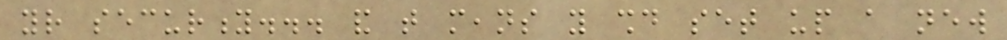your security... and that means you should set up a new
